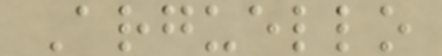Arguello
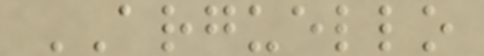ARGUELLO
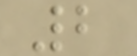2
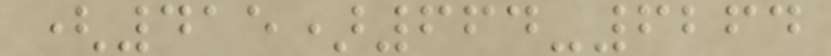(415)664-6264
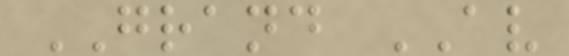GRAND AV
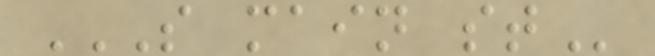S MAIN ST
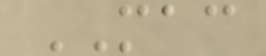MAC
